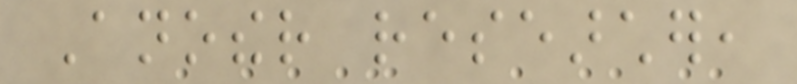Another researcher,
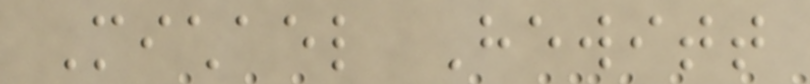Michael Hewitt
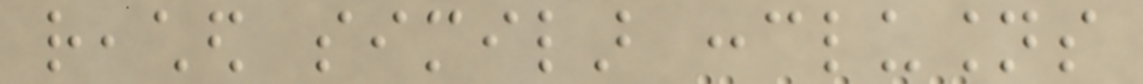reached similar conclusions
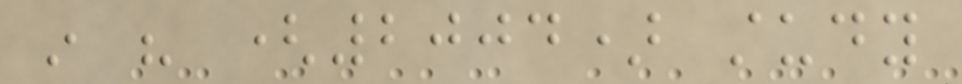in his (2004) study
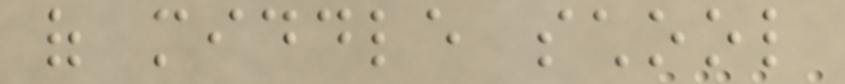of middle school
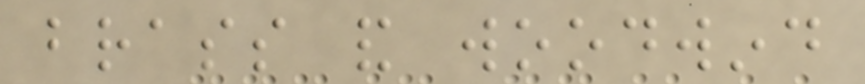brass and woodwind
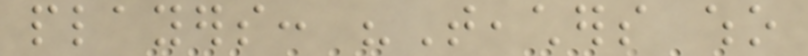players: "Teachers who
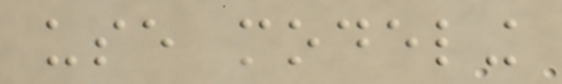use modeling
